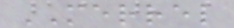MERREL
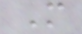M
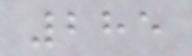285
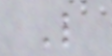L
